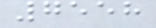7558
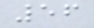56
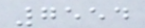7554
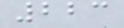223
